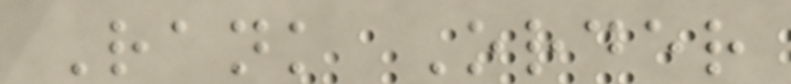Rank Order
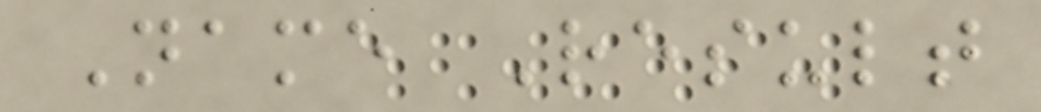Name Result
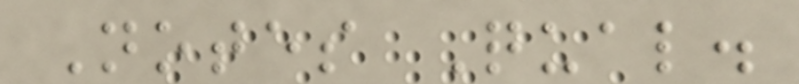Notes Qual.
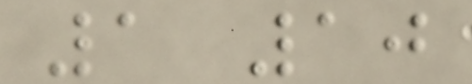1 10
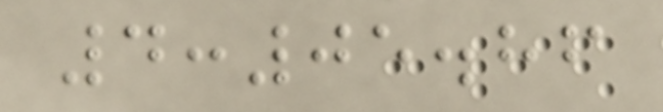4:05.86
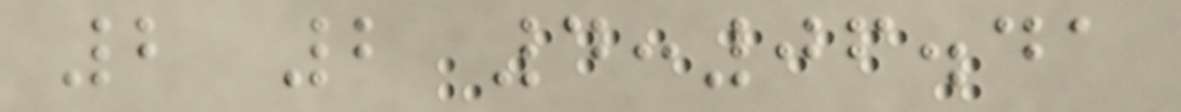2 2 4:06.41
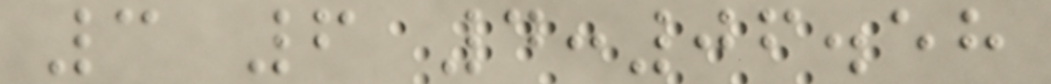3 6 4:06.58
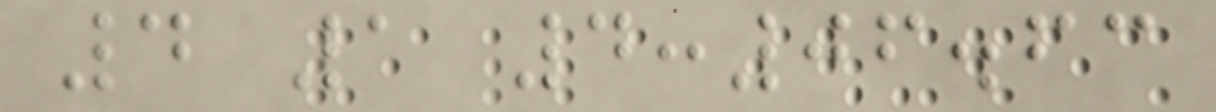4 1 4:06.63
